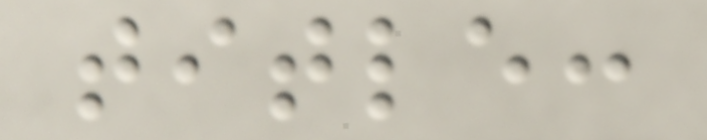title:
